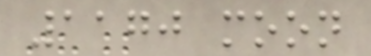1170 moon
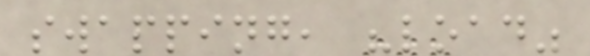swapping, "load"
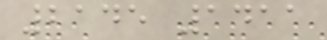2145 1411
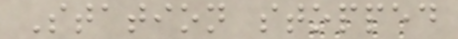Station stopped
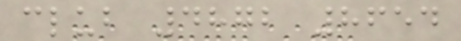club 4872 8654
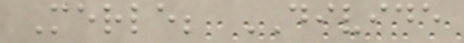Merle; DIVIDE
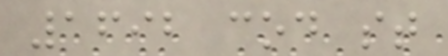1692 cod st
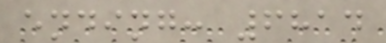ending: 6814
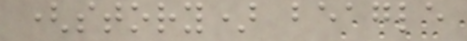(story) beagle
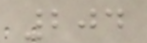204
